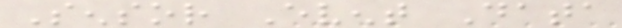Sensor Event Data
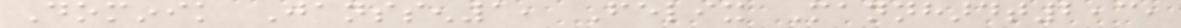Dominik Janssen1, Felix Mannhardt2,3,
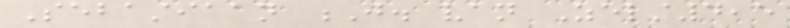Sebastiaan J. van Zelst4,5
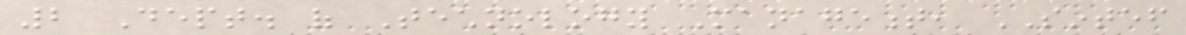2 Dept. of Technology Management, SINTEF
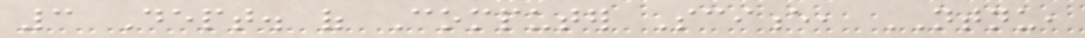3 Dept. of Computer Science, NTNU,
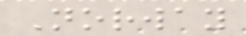Norway
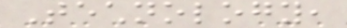Technology,
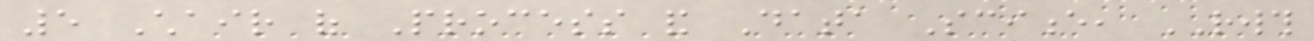5 Chair of Process and Data Science, RWTH
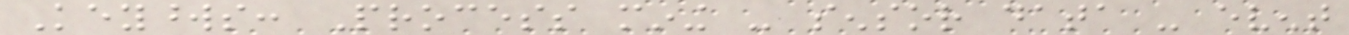Keywords: Process mining - sensor data - event
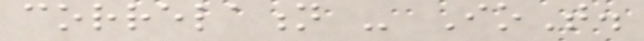correlation - IoT.
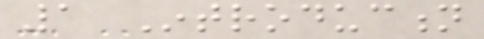1 Introduction
